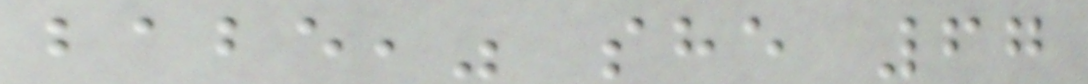babe," she 67
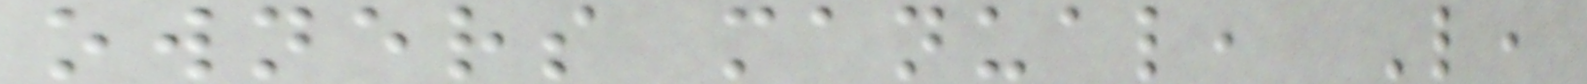owners manual, L,
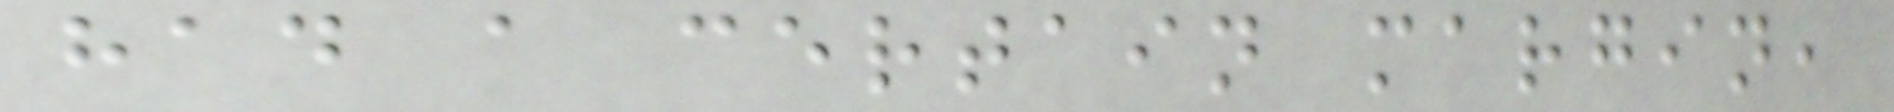had a certain margin,
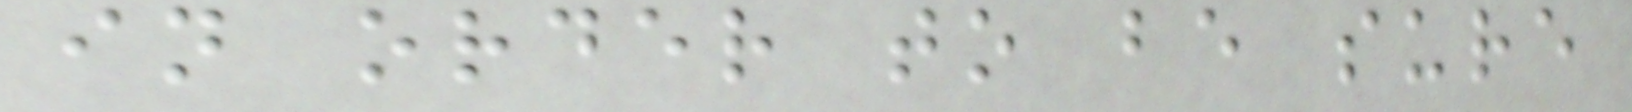in order to be sure
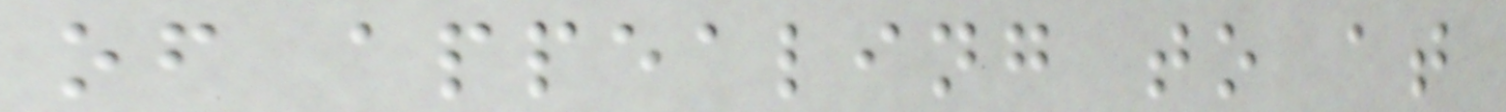of appealing to at
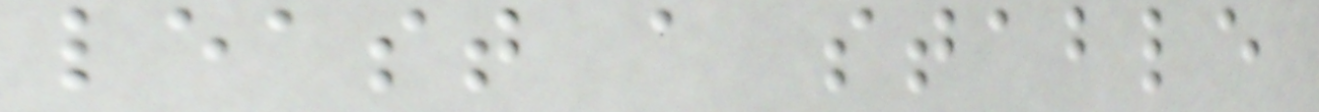least a stable
